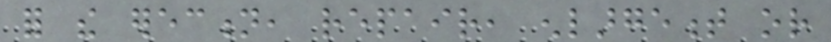for the erection, repair, enlargement or
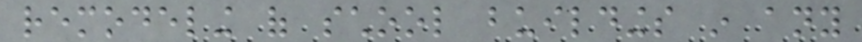remodeling of school buildings in any
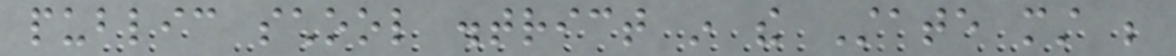public school district in the State must be
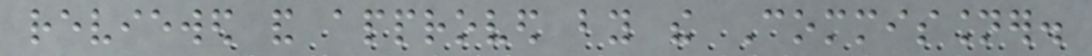reviewed and approved by the Commissioner.
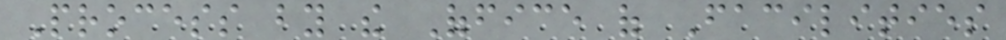Process by the Office of Facilities
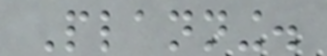Planning.
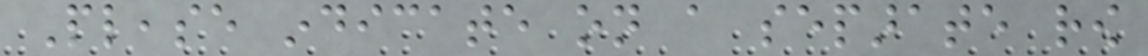Please indicate on a separate row
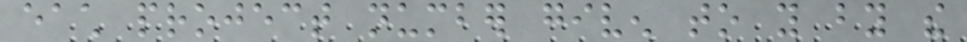each project number given to you by the
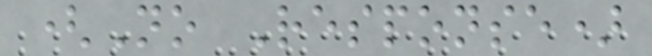(No Response)
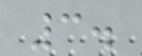3.
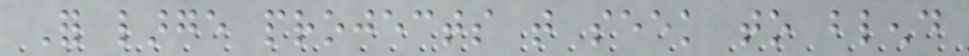For large projects that seek to blend
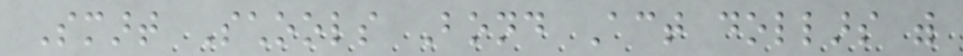Smart Schools Bond Act dollars with
